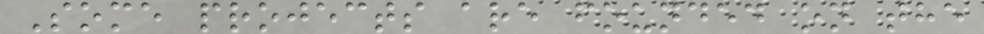Some projects are founded on the
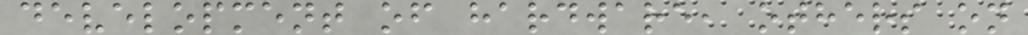development of hardware, others on
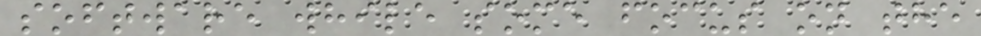software while some focus on the
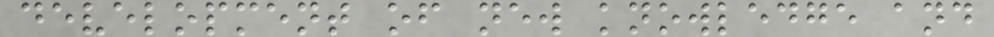development of new knowledge and
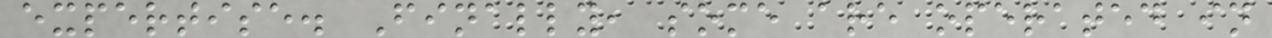expertise. Finally, some are operated in
